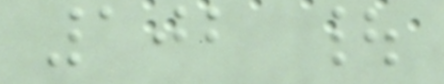102 |
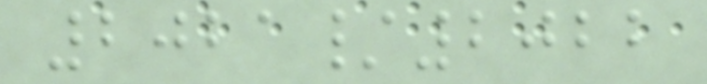2021/2022
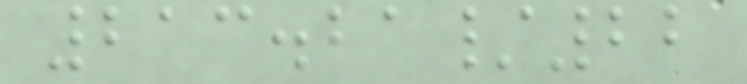213.21/22
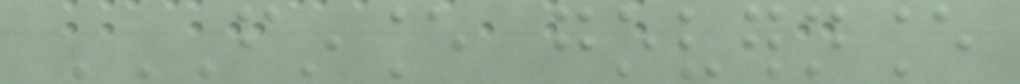FINANCE GOVERNANCE
